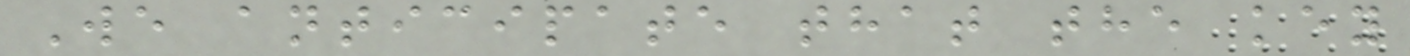We anticipate that the key
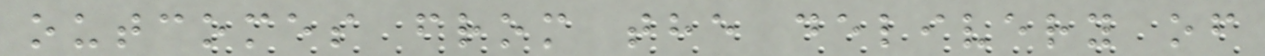outcomes from the delivery of
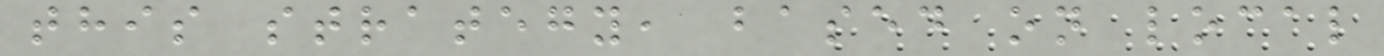this strategy, based on local
